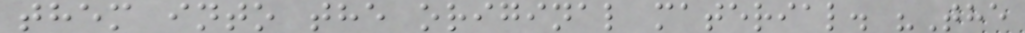them into the original material. "The
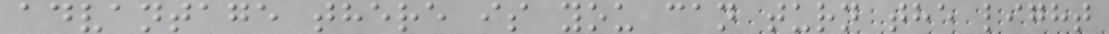advantage there is you can turn the light
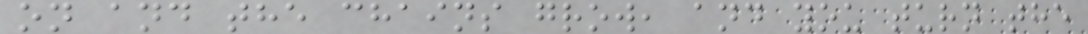on and the chains grow, and you turn the
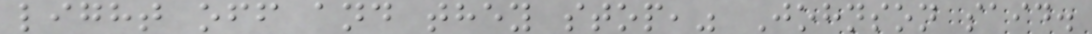light off and they stop," Johnson said.
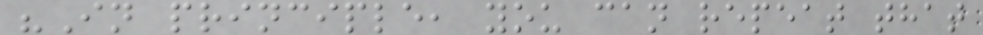"In principle, you can repeat that
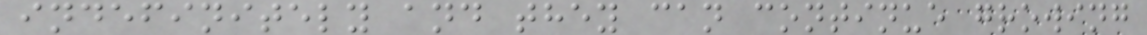indefinitely and they can continue growing
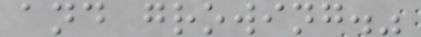and growing."
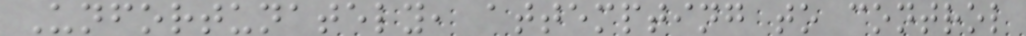Unfortunately, attempting to control
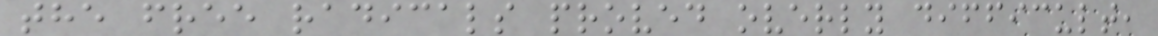the free radicals proved overly difficult,
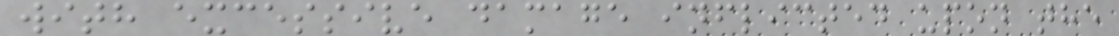with excessive damage inflicted upon the
